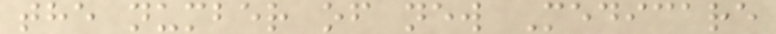the number of new Medicare
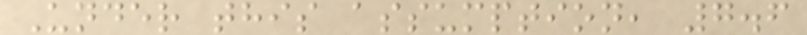Under this assumption, 7.6
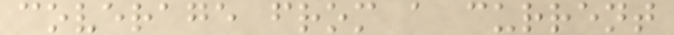coverage from a current
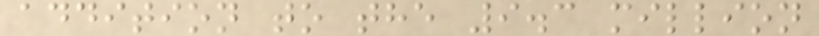addition to the 9.3 million
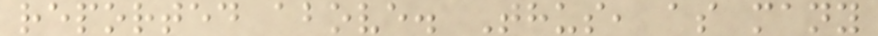reported above. Thus, as many
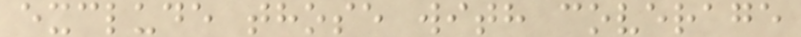exclude those with coverage
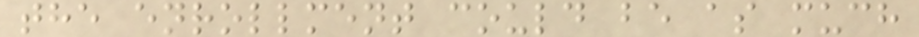the enrollment could be as much
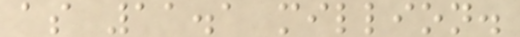as 11.1 million.
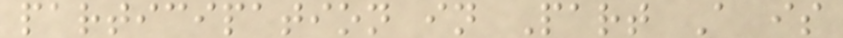participation in Part A is
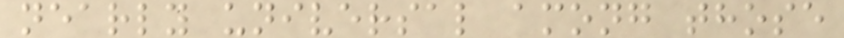nearly universal among those
